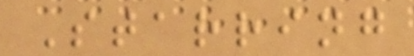Starring
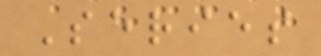Series
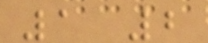1 2
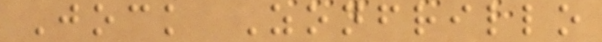Jock Zonfrillo
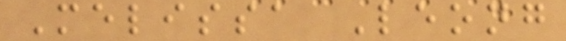Melissa Leong
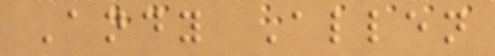Andy Allen
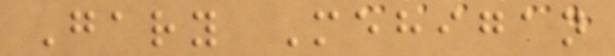Gary Mehigan
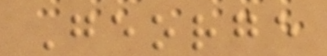George
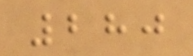280
